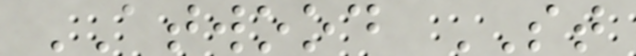ATWOOD ST
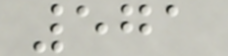571
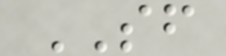SF
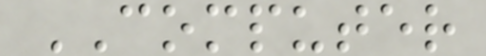COMPUTER
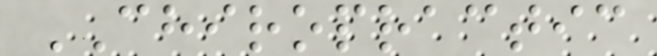CHIROPRACTIC
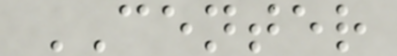CENTER
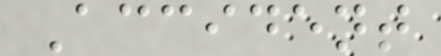Accident
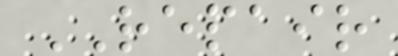REPAIR
